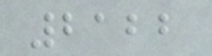2122
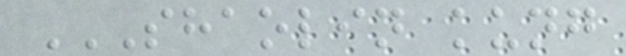SHAOLIN KUNG
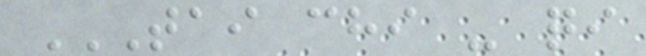TAI CHI - QI
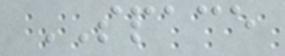SPACE
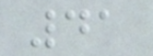41
